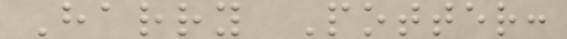Harry Potter:
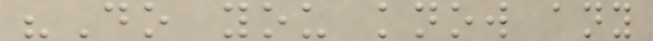"Do you know any
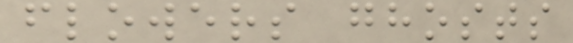flowers ghosts
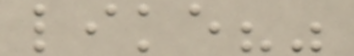like?"
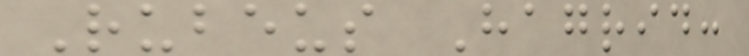Rubeus Hagrid:
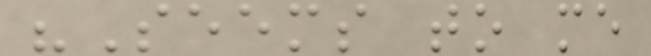"Seems to me
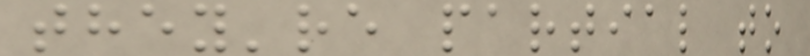they're partial to
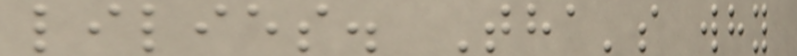lilies. Tha's why
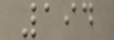194
